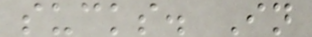sucks. In
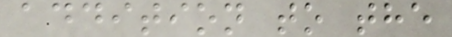addition to the
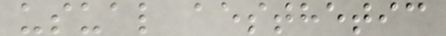usual aesthetic
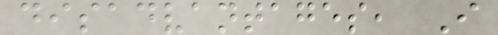disadvantages, I
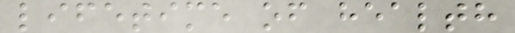lifetime of health
